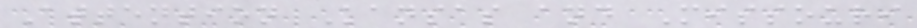Attention Kansas and Missouri
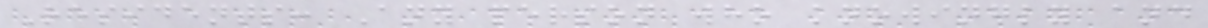Residents: Any person who knowingly and
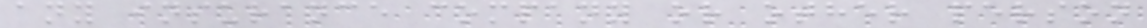any insurance company or other person
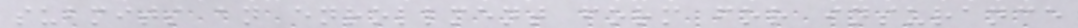submits an enrollment form for insurance
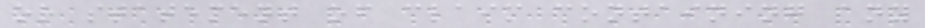or statement of claim containing any
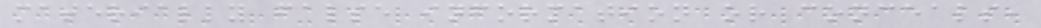materially false information or conceals,
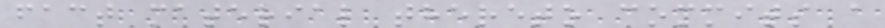fact material thereto commits a
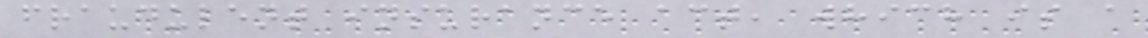fraudulent insurance act, which is a
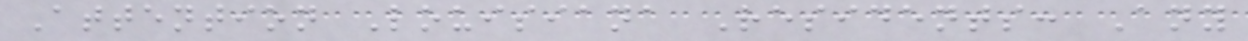Attention Louisiana Residents: Any
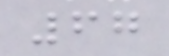67
